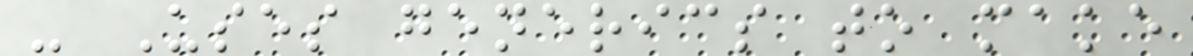- Uses generics to make
